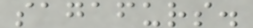sagafurs.
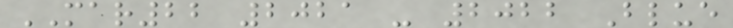MAR22 2021 - 2022 Blue
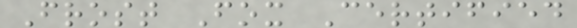Frost Fox Certified
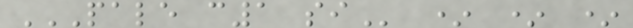PALE C1 SI * * *
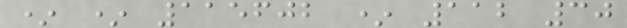* * 115602 * 112 30
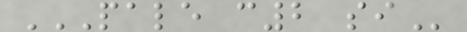PALE C2 SI
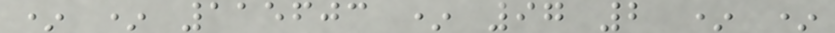* * 115603 * 97 2 * *
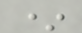*
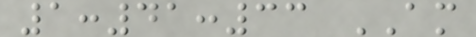1:41:33 AM
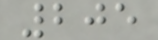205
